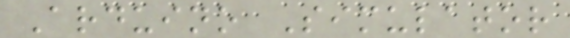Arduino Simulator
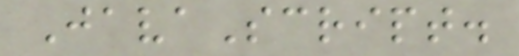JavaScript.
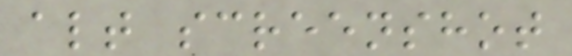alt screenshot
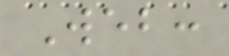Web:
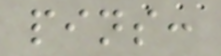pins:
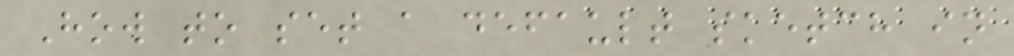How to set a default sketch in
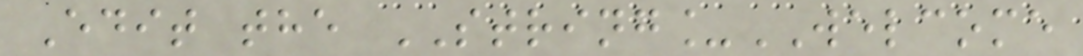Edit the STRING_WELCOME
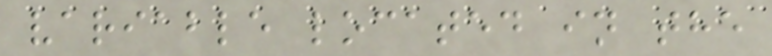variable located in the
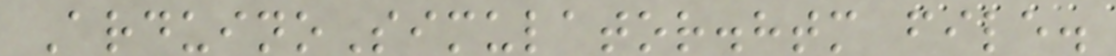ArduinoSimulator.htm file.
